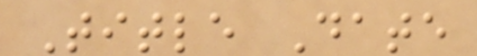Title Date
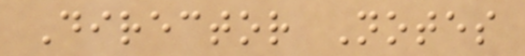Director Notes
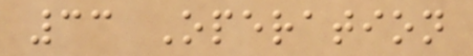33 Operation
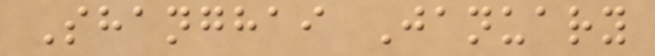Shanghai January
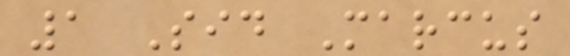1 Sid Marcus
